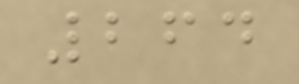264
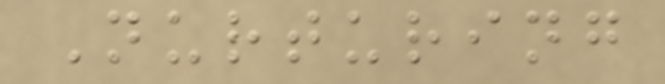Nurturing
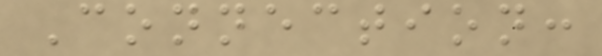Connection:
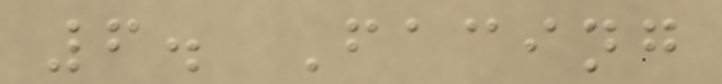6. Facing
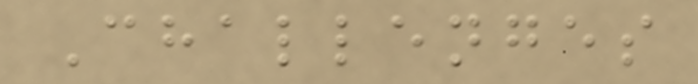Challenges
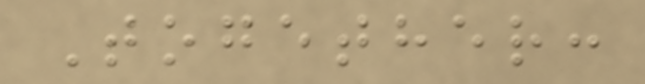Together:
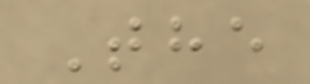The
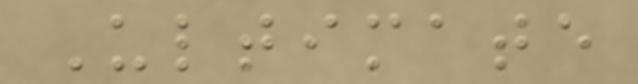Ultimate
